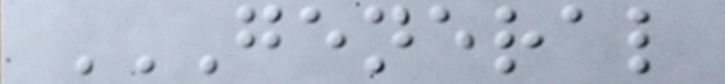GENERAL
